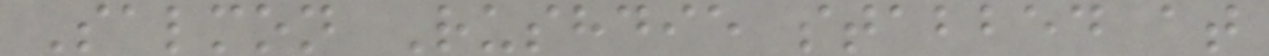Salmon Rushdie stabbed at
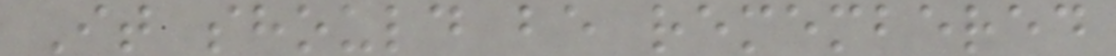It should be remembered
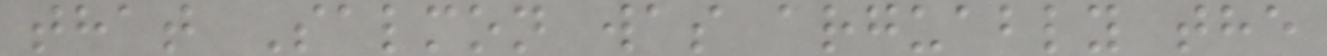that Salmon was arguably the
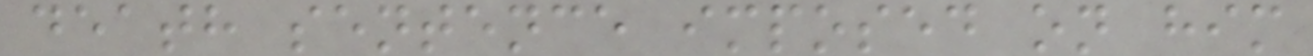death sentence imposed on him
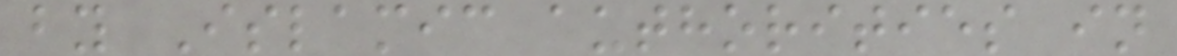by Islamic authorities in
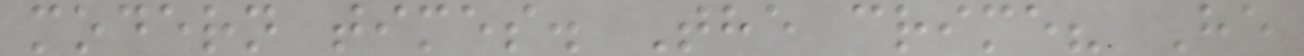modern times. The crime? He
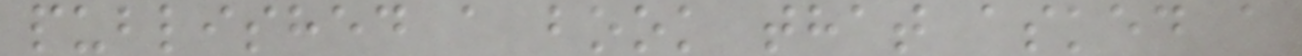published a book that asked a
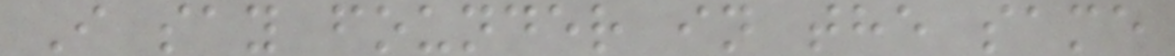I say founder in the same
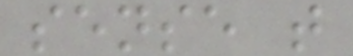sense t
